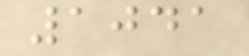1041
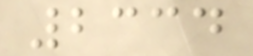2334
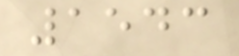1543
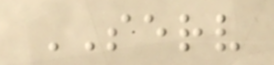SERV
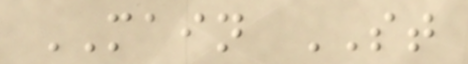MAIN ST
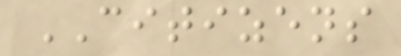CITIZENS
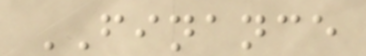FINANCE
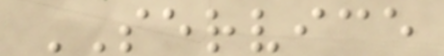SERVICE
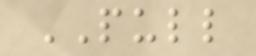PULL
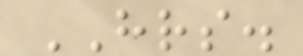HRS.
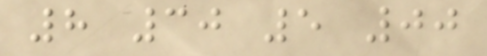8 30 5 00
